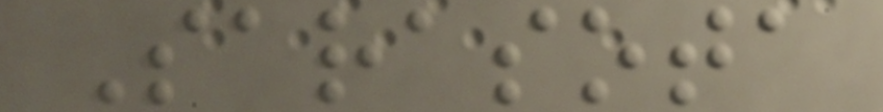Sarasota
